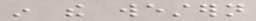in the western
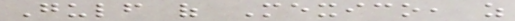Gulf of Mexico, as
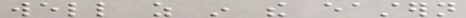well as in the eastern
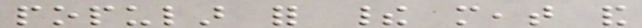popular for their meat and
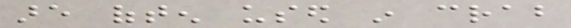are often used in crab
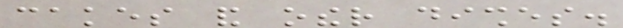cakes and other dishes.
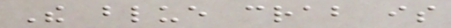The blue crab is
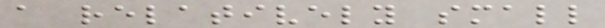a relatively small
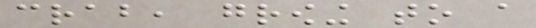crab, growing to a
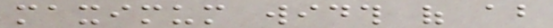maximum width of about
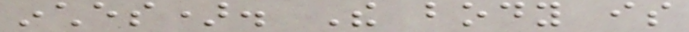inches). The body is
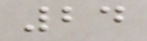24
